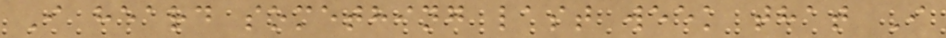I heard something last week that I
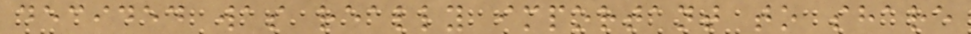decided was really important to share
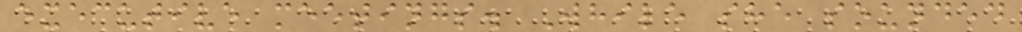executive meetings. While she sounded
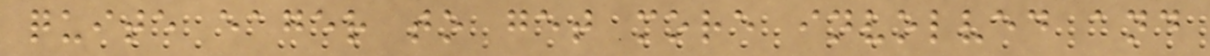quite eager to get more involved and
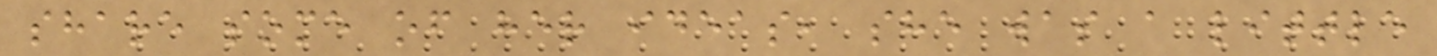share some of her ideas, she was a little
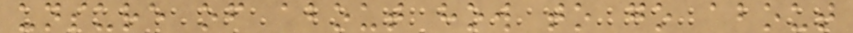unsure of about how to go about
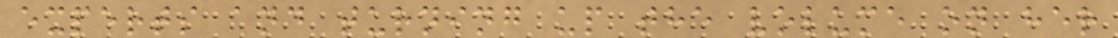experts and turning up the volume on her
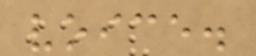voice.
